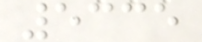5335
